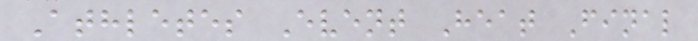Athletes Event Heat Final
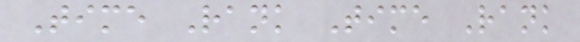Time Rank Time Rank
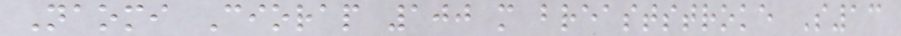Naomi Ciorap 100 m breaststroke S13
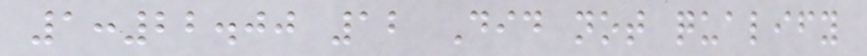1:22.00 12 Did not qualify
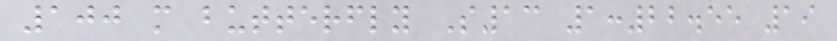100 m butterfly S13 1:22.55 19
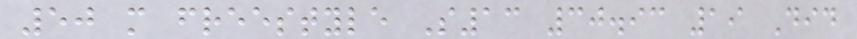50 m freestyle S13 30.93 19 Did
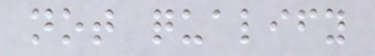not qualify
